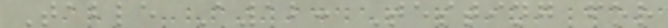Table A12: Testing for
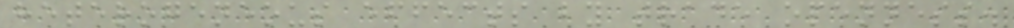heterogeneous effects by trade openness.
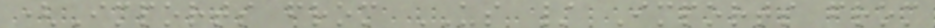(Imports from US / Imports from
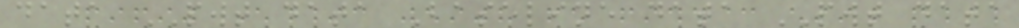data PWT data Baseline data PWT data
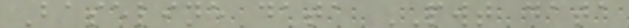Baseline data PWT data
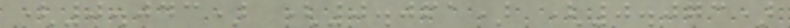(0.043) (0.061) (0.073)
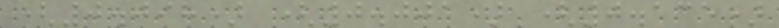(0.098) (0.001) (0.135)
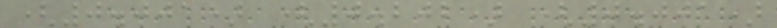(0.001) (0.202) (0.001)
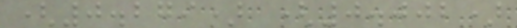(0.279) (0.002)
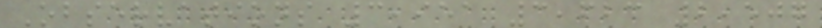Observations 3,951 3,623 2,507
